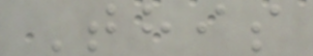This
